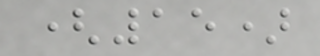(15)
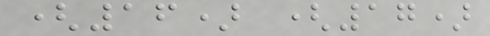(16) (17)
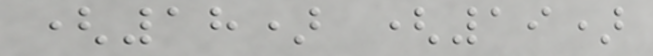(18) (19)
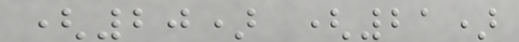(20) (21)
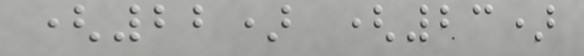(22) (23)
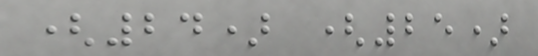(24) (25)
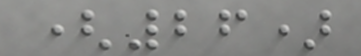(26)
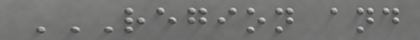REGION AND
